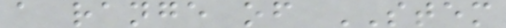a range of STEM
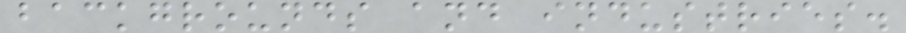backgrounds and industries.
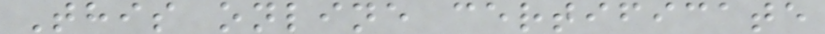This online certificate
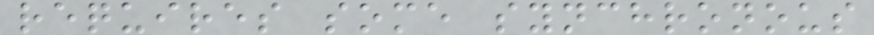requires some synchronous
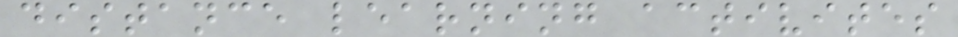distance learning activites
